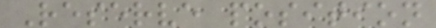Reserve position
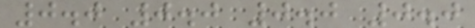0.0 0.0 0.0 0.0
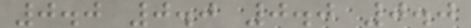0.0 0.0 0.0 0.0
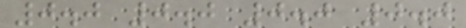0.0 0.0 0.0 0.0
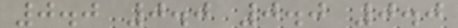0.0 0.0 0.0 0.0
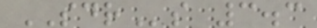SDRs 3.3
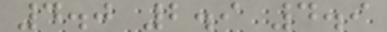4.0 2.9 4.9
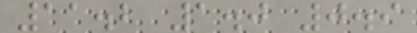11.2 1.0 0.9
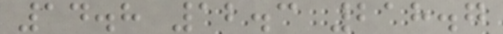14.8 12.3 218.7
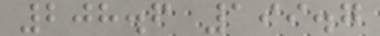208.6 199.7
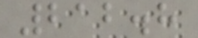212.8
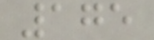175
